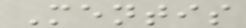Mentis
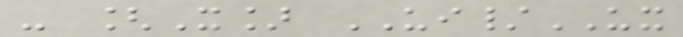- [X] UI/UX
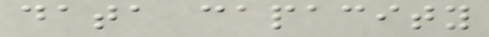data capacity
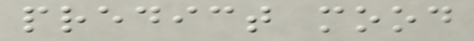predict mood
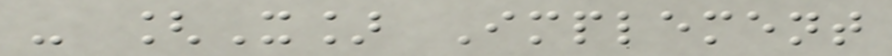- [X] Implement
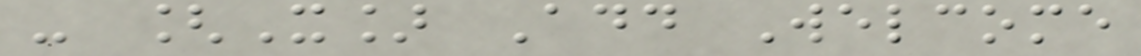- [X] Add Welcome
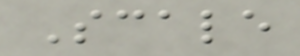Scale
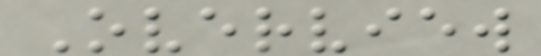Overview
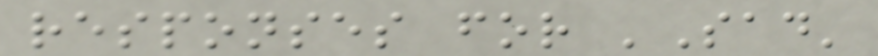responses for 'Sad'
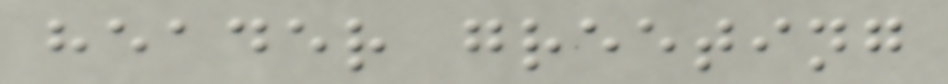header greeting
